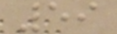59
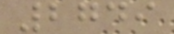2749
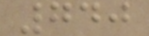740
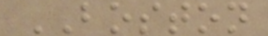BOSTON
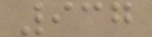937
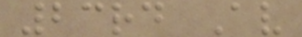23rd Av
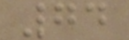74
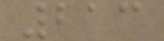213
